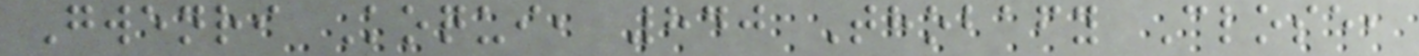Gwenri Koqui, 840 Thobafy Close,
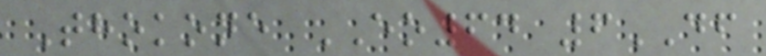Thokone EO64 6DF
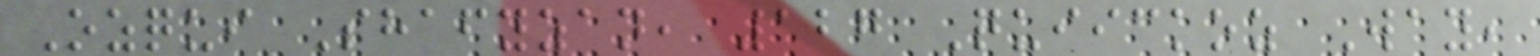Ozqui Shafyzan, 127 Quiickoz Way,
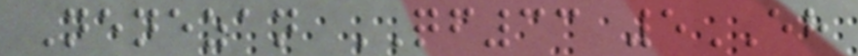Nenezan QF33 5EH
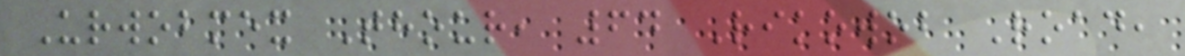Urwobmex Thour, 64 Rikowob Road,
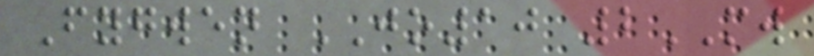Fygwen JO10 2MW
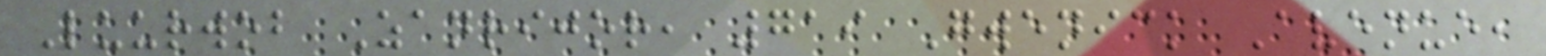Luurwob Zanrijor, 719 Gwenick Avenue,
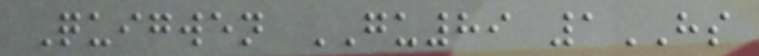Quigwen GU89 1HS
